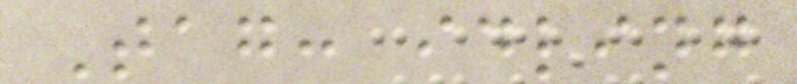Tag: idling
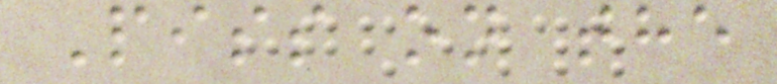Piss on the
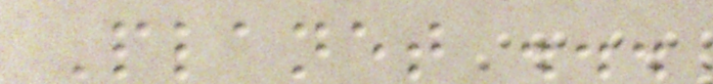Planet ...
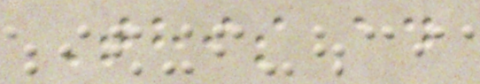This ad
